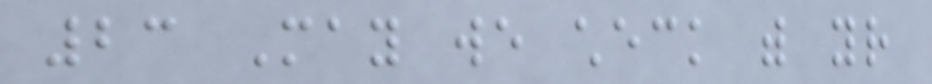23 May we check with your
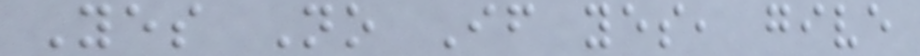Yes No If yes, give
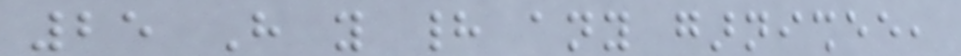25 Have you had any garnishee,
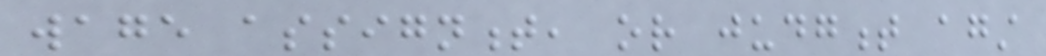wage assignment, or judgment against
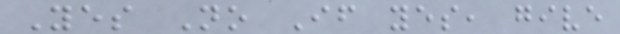Yes No If yes, give
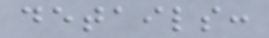details:
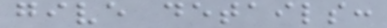give details:
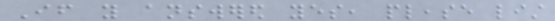If you answered yes, please list
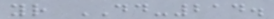your DD-214.
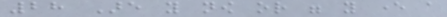28 Are you now or were you ever a
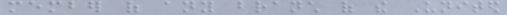member of any branch of the United
